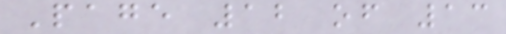Page 12 of 13
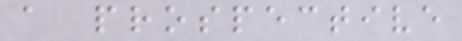a prospective
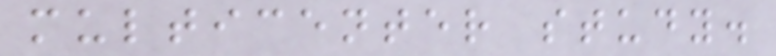multicenter study.
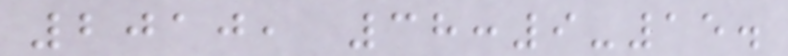2010, 38:9-15.
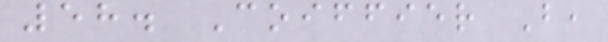58. Coiffier B,
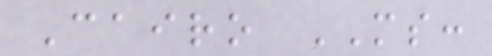Cairo MS:
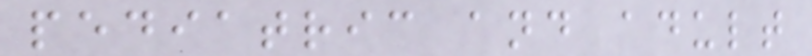pediatric and adult
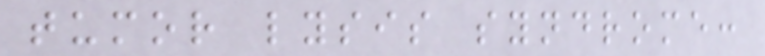tumor lysis syndrome:
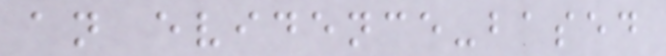an evidence-based
